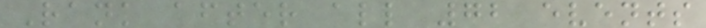Rank after all 72 events
